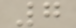7
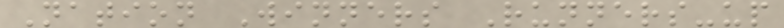Nation Winners Runners-up
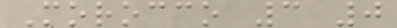Morocco 3 0
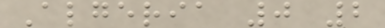Algeria 0 2
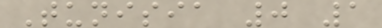Tunisia 0 1
